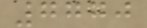7770
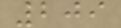209
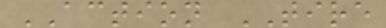ACTION TIRE
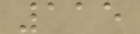115
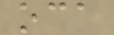oca
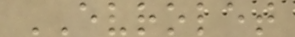EVROLET
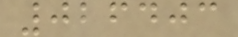026403
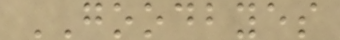GOODBYES
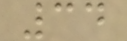34
